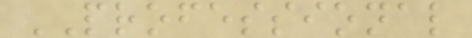PROFESSIONAL
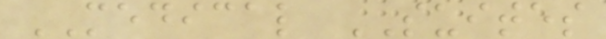MEDICAL SUITES
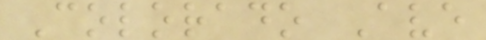Colorado Ave
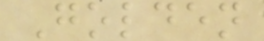Golden
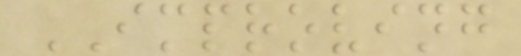IMPROVING
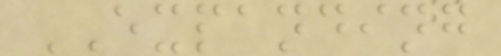EXPANDING
